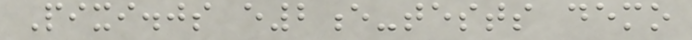Pixi.js e2e-tests demo
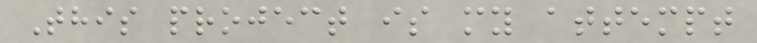This project is my attempt
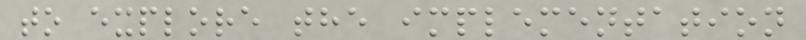to explore the implementation
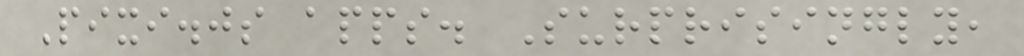Pixi.js apps. Surprisingly,
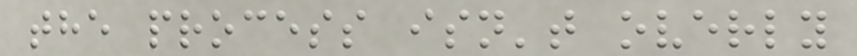the process isn't overly
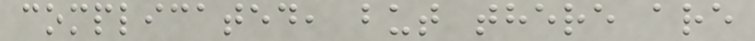complicated, but there are
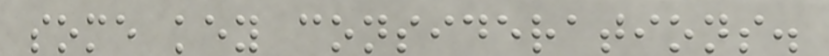some key considerations.
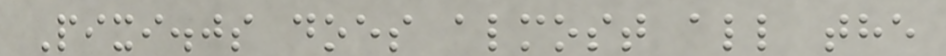Pixi.js does almost all the
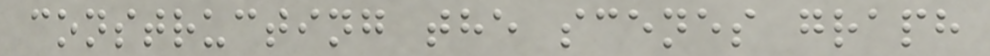constructing the scenes graph
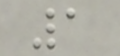1
